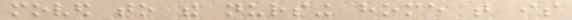moved to the nursing home that is
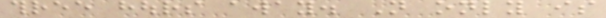three hours away. Not only is
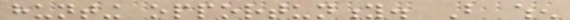hunting opportunity. But when
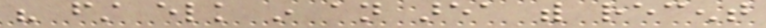his first elk in an area with recent
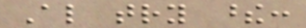Also try these:
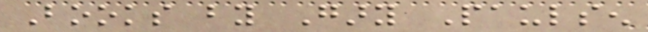Books by Gary Paulsen
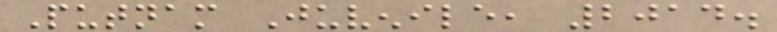Putnam Juvenile, 2014.
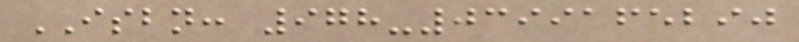ISBN: 978-0399165290
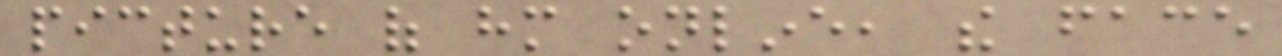picture of him online, the face
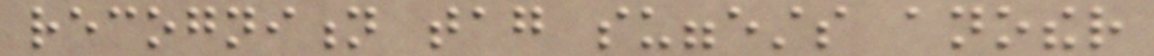recognition tag suggests another
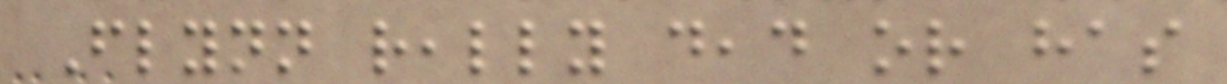Flynn really dead or has
